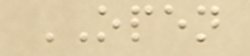OPEN
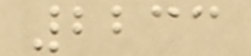2233
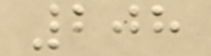208
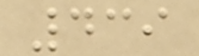439
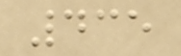435
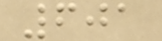601
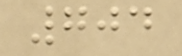704
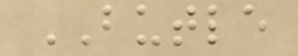BUTLE
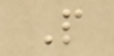P
